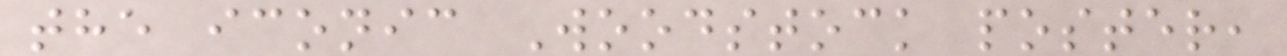the iconic Woodstock poster,
